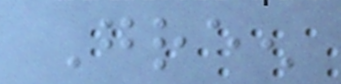Green
